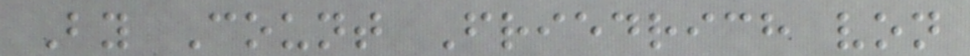By Count Friedrich von
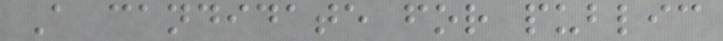A candidate for public
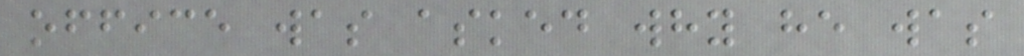office was asked why he was
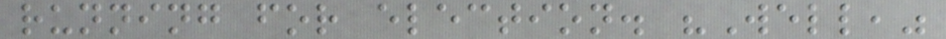running for election. "Well,"
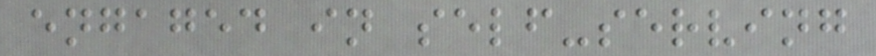engaged in self-serving
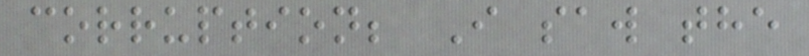corruption; I saw the
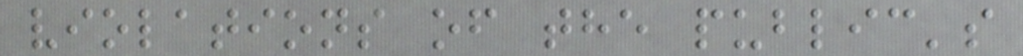violations of the public's
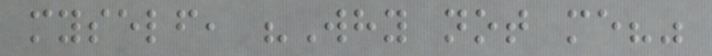myself, "Why not me?"
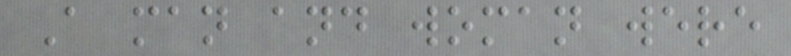A man and woman were
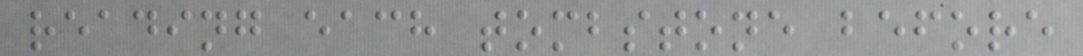reading each tombstone before
